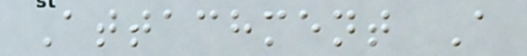Attachment A
